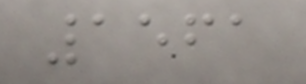1561
